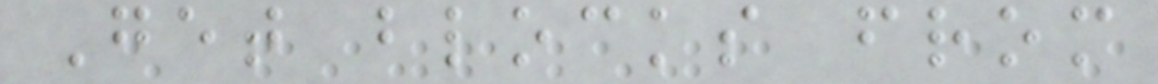Get blocks from
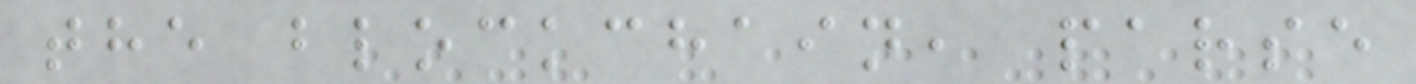the blockchain, parse
